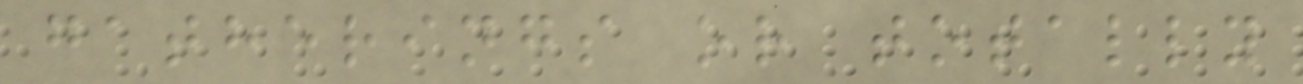gatherings or totally
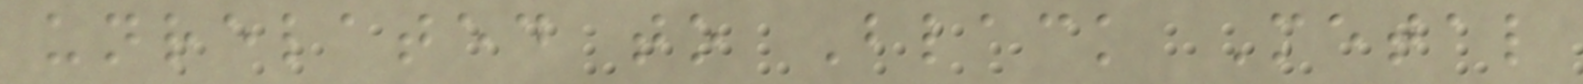unrelated to Black Metal
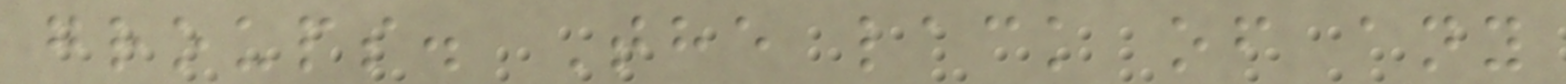groups. The lack of any
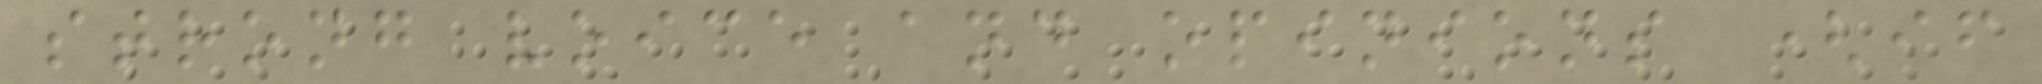strong voice and opinions (if
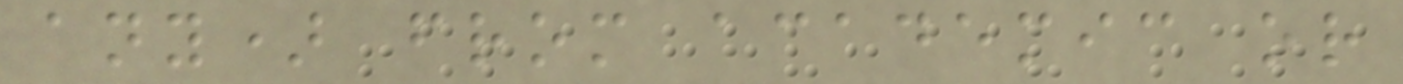any) from academic or
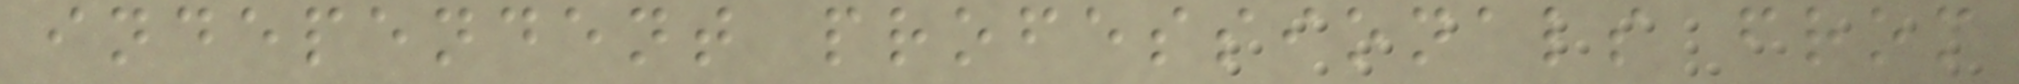independent professionals from
